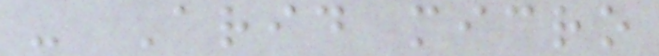- Arid micro
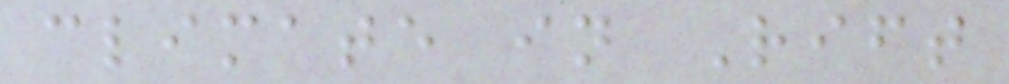climate in Rift
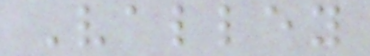Valley
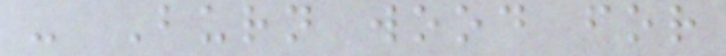- Burn wood for
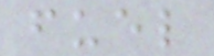fuel
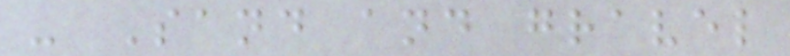- Sand and gravel
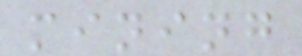mining
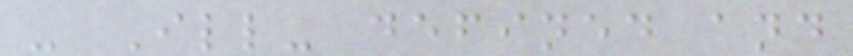- Ill- defined and
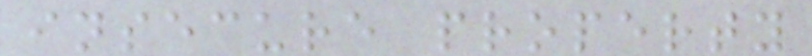insecure property
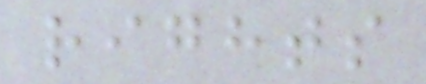rights
